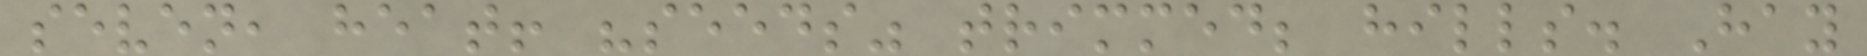seven, heat! "seeds" trimmed; hills. Hay
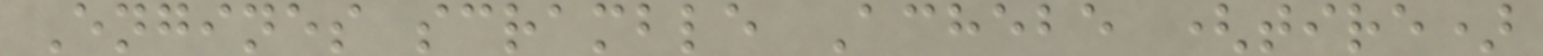Engines scramble Achebe (tire)
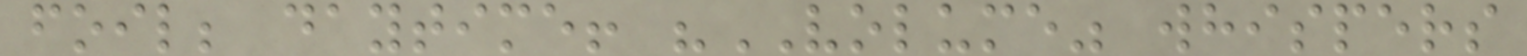foil; daytime! "VOLUME" whispers
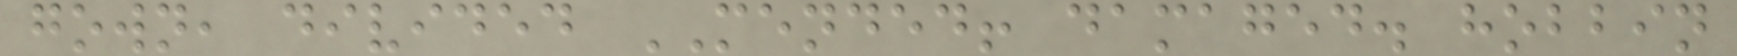gown, divided MENDED! damaged. hobbin
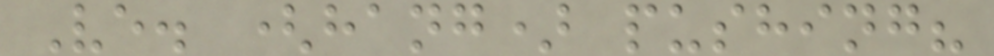Ve. (hang) pushing?
